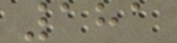181
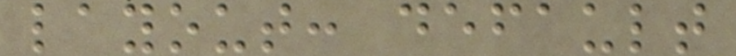layout: default
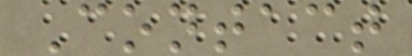Contact
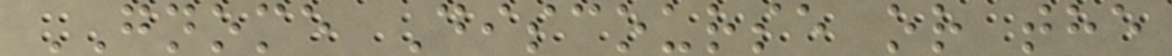GNOME Discourse or the
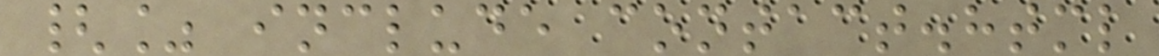{% include contact.html
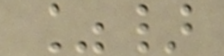%}
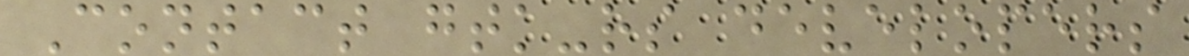Contact gtk-rs developers
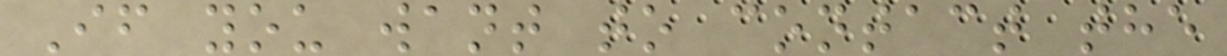If you want to contact the
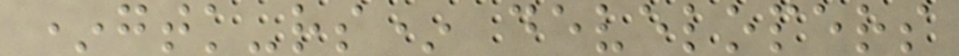*gtk-rs* developers
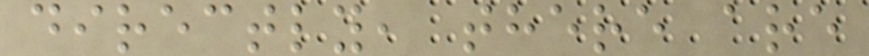directly, there are
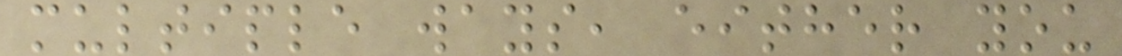multiple ways, either you
